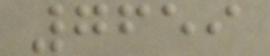7659
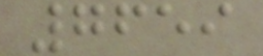7659
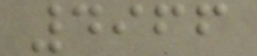4966
